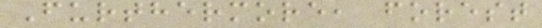Furthermore, forest
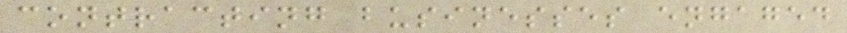contracting businesses engaged
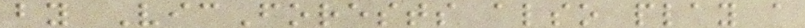by VicForests also play a
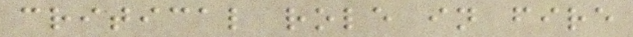critical role in fire
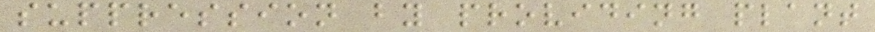suppression by providing plant
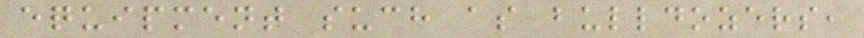equipment such as bulldozers,
